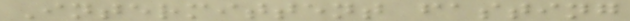Intermittent fasting
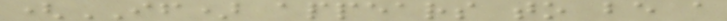(IF) appears to be a
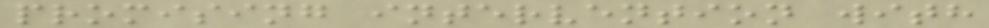promising intervention with
